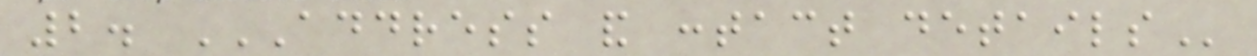2. ADDRESS AND CONTACT DETAILS
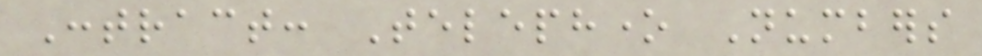Contract: Telephone Numbers
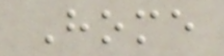Home
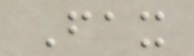Fax
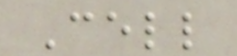Cell
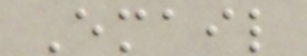Email
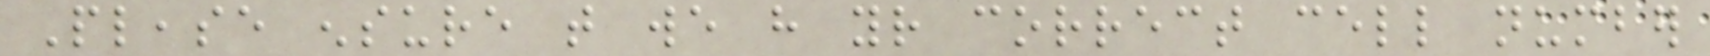Please ensure that we have your correct cell number
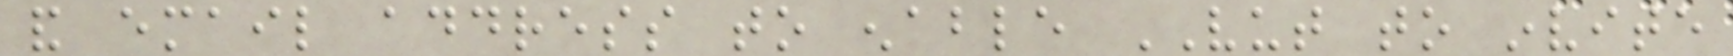and email address to enable VUT to invite
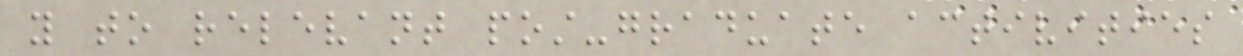you to relevant post-graduate activities
